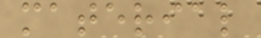material
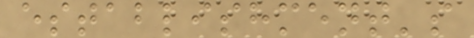establishment's
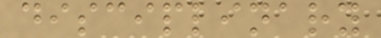disciplinary
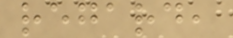regard,
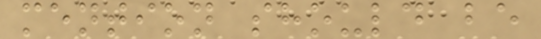mention should be
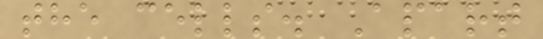the cells. Apart
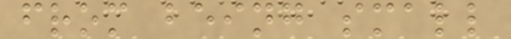from being small
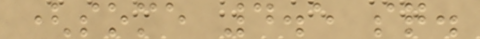(some 4.5 sq.
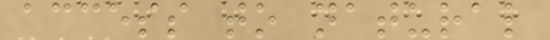access to natural
